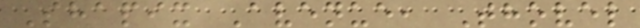Shapix Avenue, Thovel
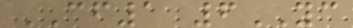CF1 6YC
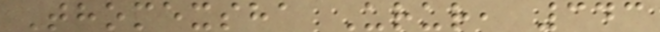Thomexsha Urur, 343
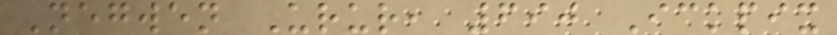Negwen Urur, 690 Ickpix
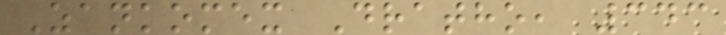Zankomex Dratho, 343
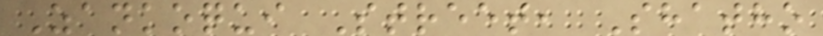Zankoqui Street, Shatho
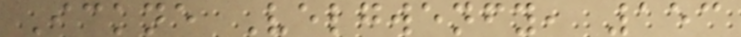Ickne Velgwenfy, 153
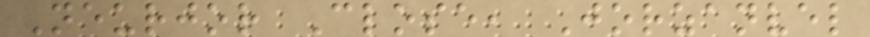Neurjor Close, Jorzanvel
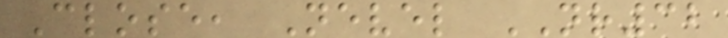Close, Nevel NR32
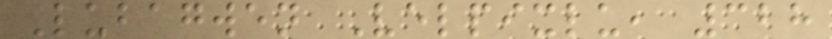Lubagwen Velpixlu, 328
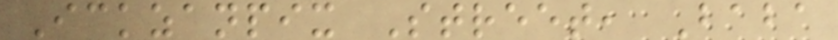Ickzanpix Street, Baba
